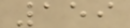159
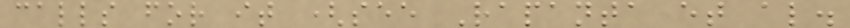calls for it (see Rapanta et al.
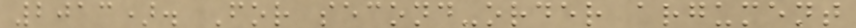2013). For second-order argument
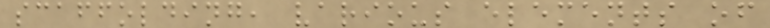scaffolding, various elements of
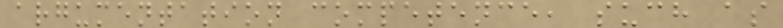argumentation competence, such as
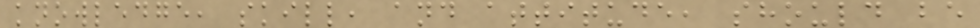knowledge, skill, and attitude, should be
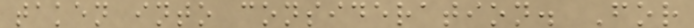taken into consideration. For
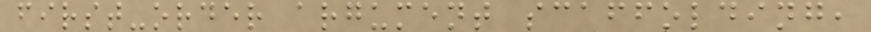first-order argument scaffolding,
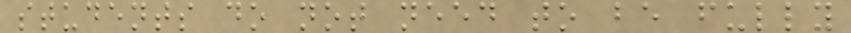students do not need to be fully
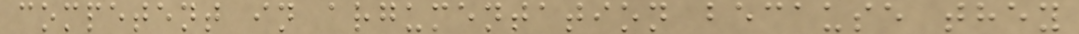competent in argumentation because they
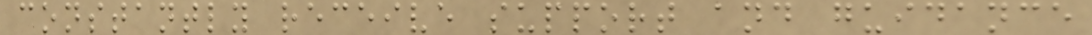constantly receive support and guidance
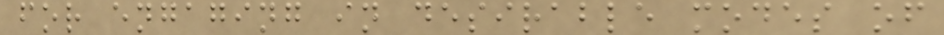for engaging in desirable modes of
